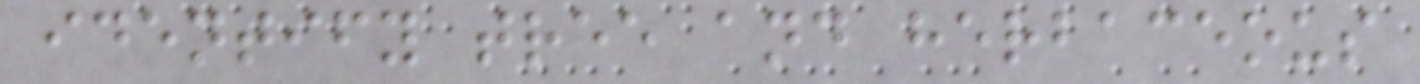identify tree and herbaceous
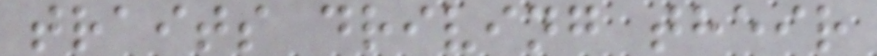traits driving their
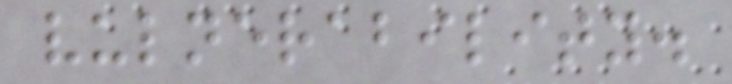vulnerability.
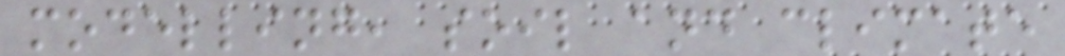modelling, soil and climate
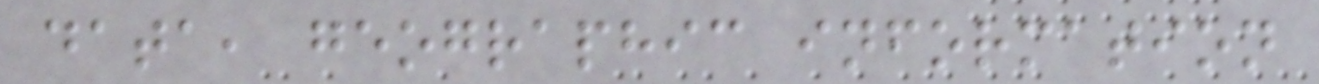data, geographic information
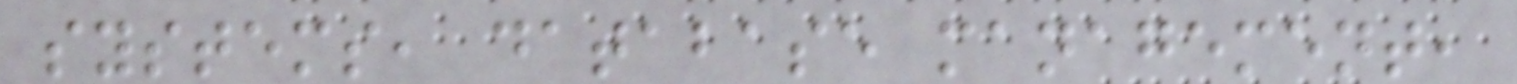systems, database management,
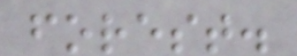forest.
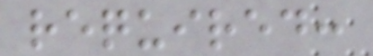required:
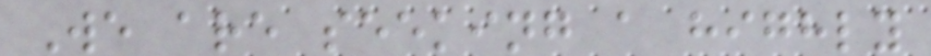We are seeking a highly
